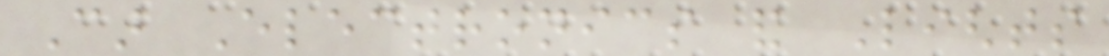Car Electronics and Lights
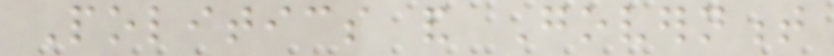Politics and Government
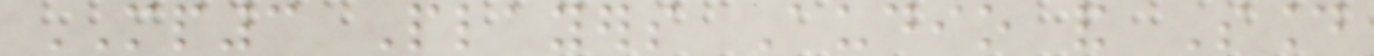MP3 Players Audio and Sound
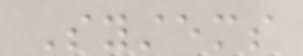Systems
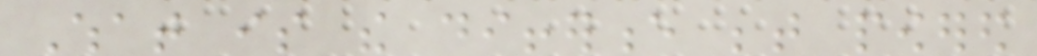What is the difference between powered
